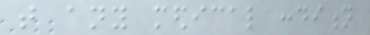that any medical condition
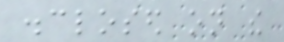disclosed on the
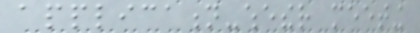application-whether meeting
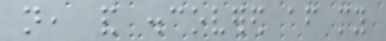not, and discovered after my
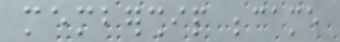membership became
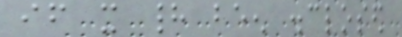if it had been disclosed
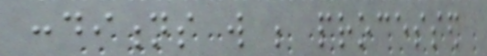conditions will be processed
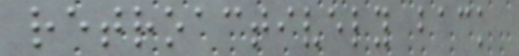retroactively back
